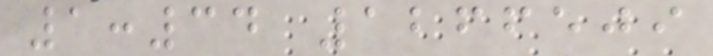1:34 1266509
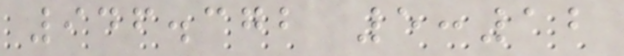946.372 5:12
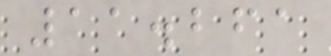11.261
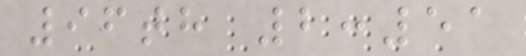96th 2:51
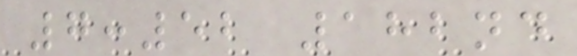7:52 182nd
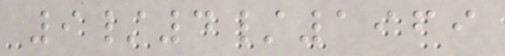9/4/1969
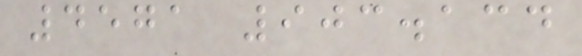4571 903.134
